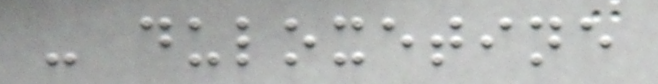- duloxetine
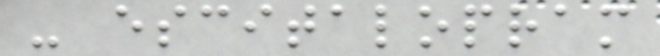- escitalopram
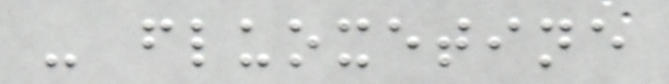- fluoxetine
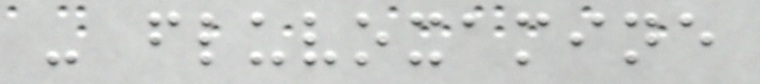- fluvoxamine
